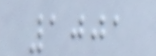1001
